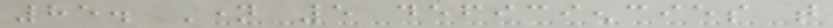85. Name 5 deficiencies that
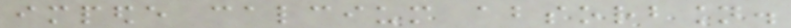impede calcium absorbsion.
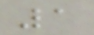1
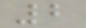2
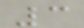3
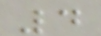4
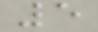5
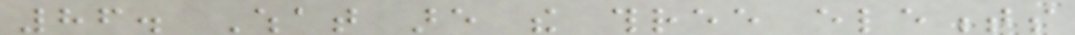86. What are the three elements
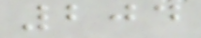204
